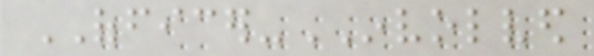OFFICER-INVOLVED
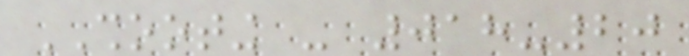SHOOTING - 018-20
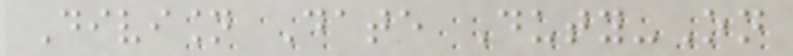Division Date Duty-On
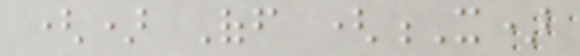() Off (X)
